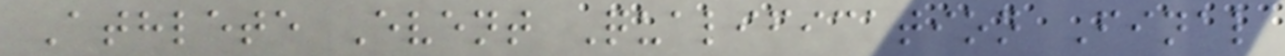Athlete Event Qualification Final
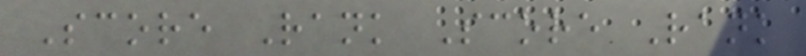Score Rank Score Rank
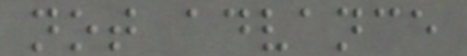not advance
